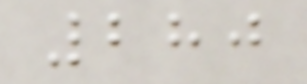280
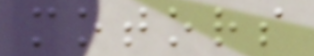motors
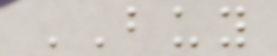BUY
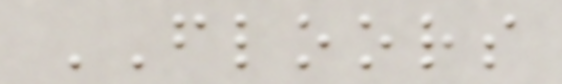FLOORS
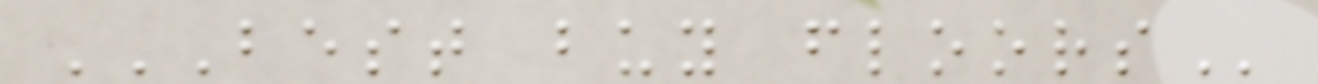BEST BUY FLOORS
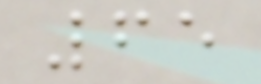65
